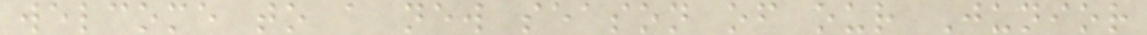welcome to a new season of our Junior
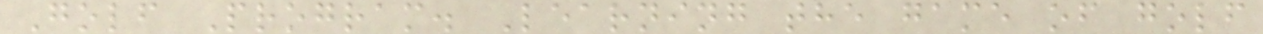Golf Program. Learning the game of golf
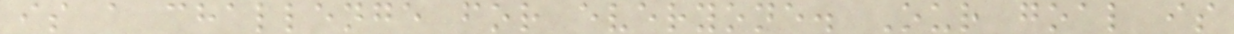is a challenge for everyone. Our goal is
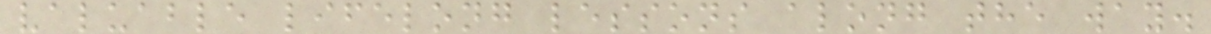valuable lifelong lessons along the way.
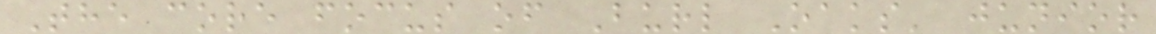The core focus of Burl Oaks' junior
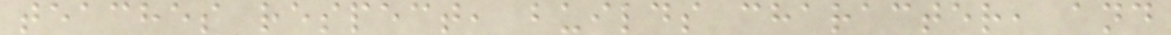teaches respect, builds character, and
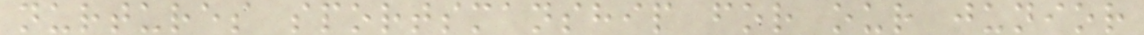nurtures sportsmanship for our junior
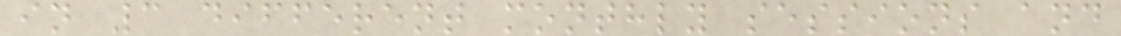in 3 different monthly sessions and
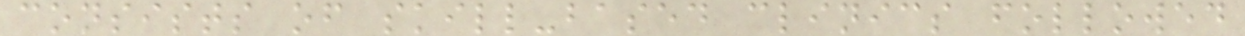consists of skill-based clinics followed
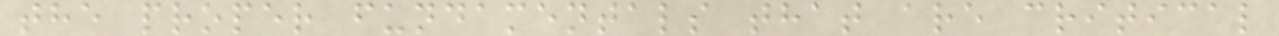the proper fundamentals that are critical
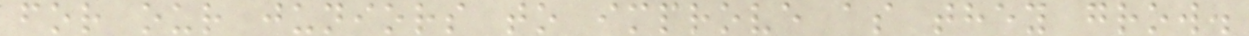for our juniors to improve as they grow.
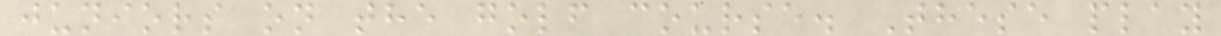juniors on the golf course. These play
